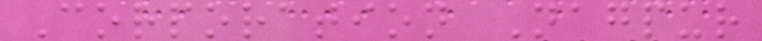Corporation Nagpur
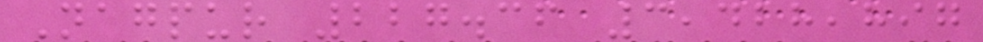Nagpur 227.36 3,428,897
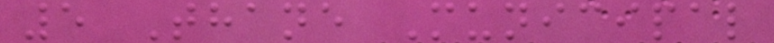5 Thane Municipal
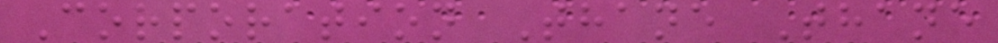Corporation Thane Thane
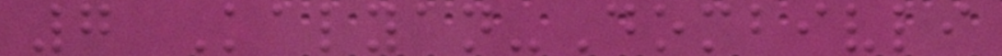7 Kalyan-Dombivli
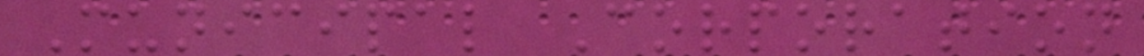Municipal Corporation
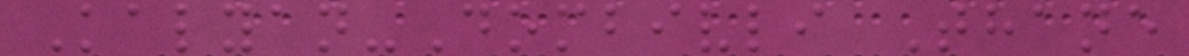Kalyan-Dombivli Thane
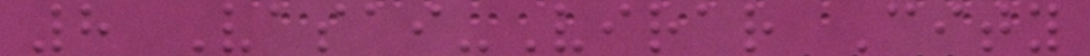8 Vasai-Virar City
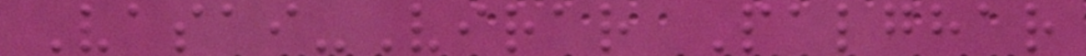Vasai-Virar Palghar
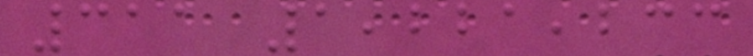311 1,221,233
